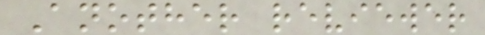Another reviewer
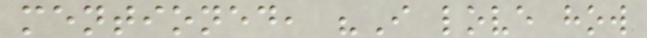mentioned, "I love how
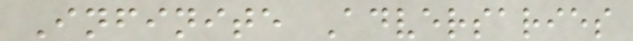Infinite Adversaries
